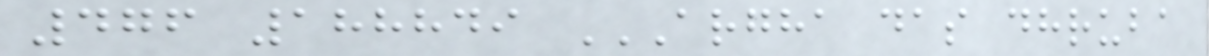476 188849 ARGHA DAS DHRUBA
